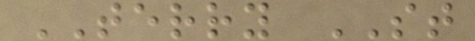TERRY ST
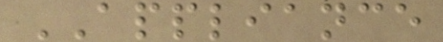APPLIANCE
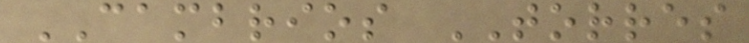CAMBRIOS TORRES
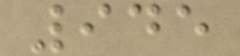945
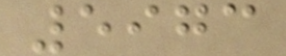5973
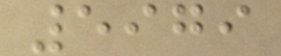5979
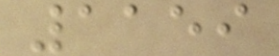1159
